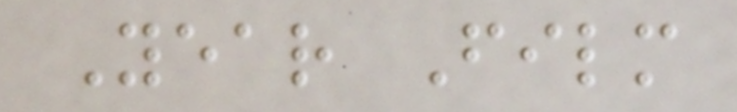Year Film
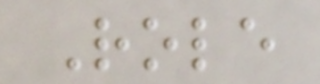Role
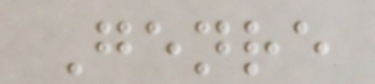Genre
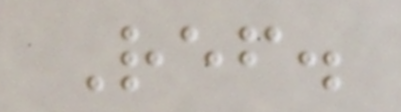Ref.
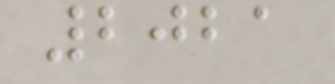2021
